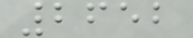2652
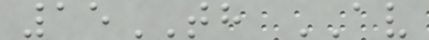15TH AV
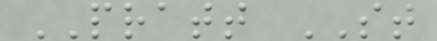PRATT ST
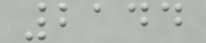2144
